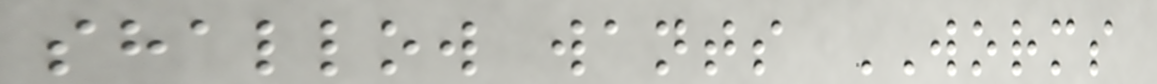shallow wants WORMS
